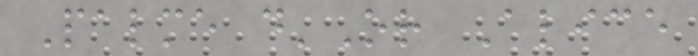Palme d'Or Alice
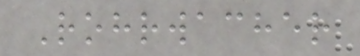Rohrwacher
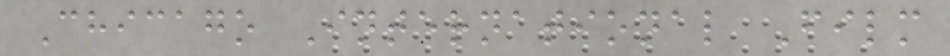Chicago International Film
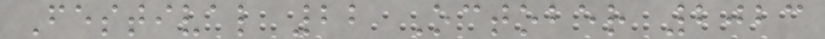Festival 22 October 2023
